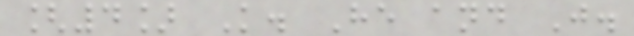[4] K. He and J.
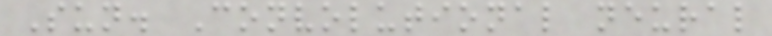Sun. Convolutional neural
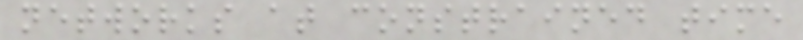networks at constrained time
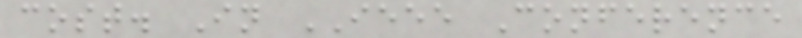cost. In IEEE Conference
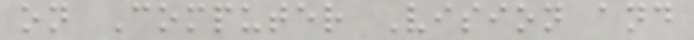on Computer Vision and
